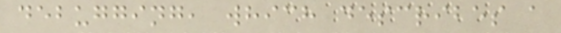debugging, which describes a
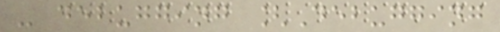- debugging [Debugging
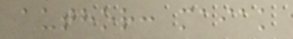author: maiak
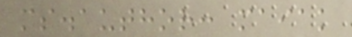ms.author: maiak
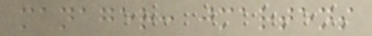manager: jmartens
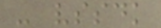- vssdk
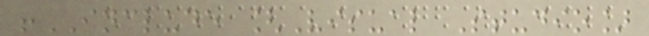!INCLUDE [Visual Studio]
